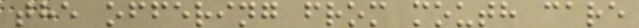the offering from mouth care
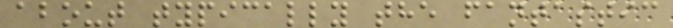about typically the fantastic
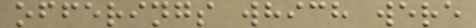offerings which were
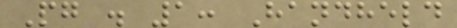Pg . 1: Handheld
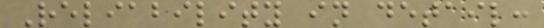Reliability in detail:
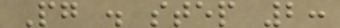Pg . step 2:
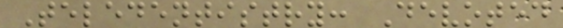Teledentistry: Devoted
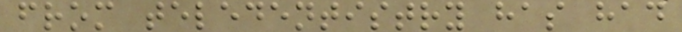from teledentistry has had
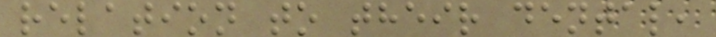relation to their dental,
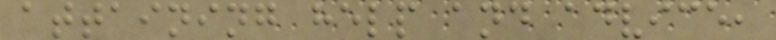attaining help and advice,
